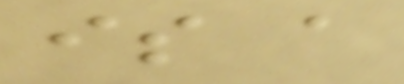is a
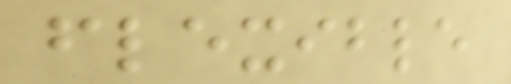flexible
